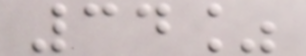34%
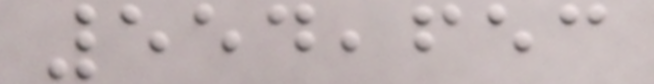554,653
